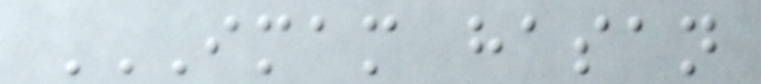IMAM HASAN
